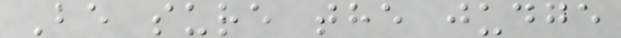Be sure the judge
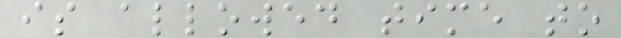is allowed time to
